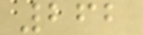262
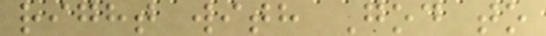right with God to
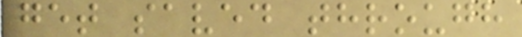get saved through
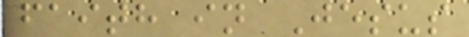faith in Jesus
